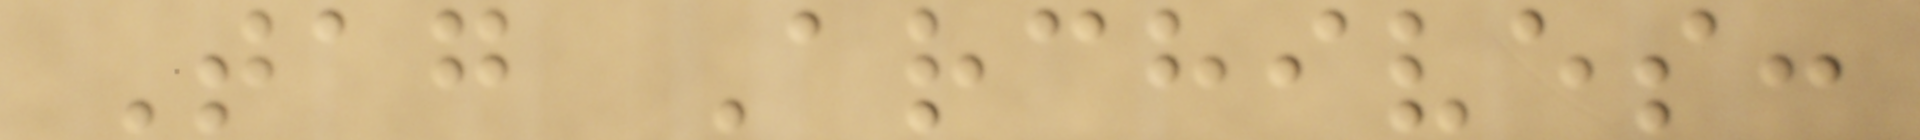Tag Archives:
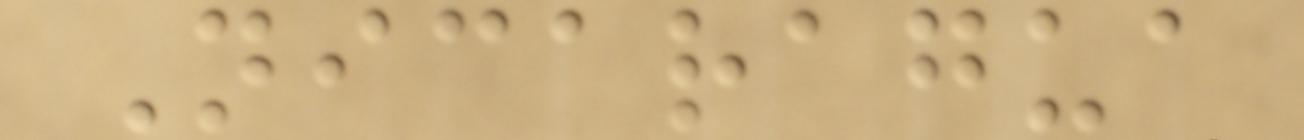Nicaragua
